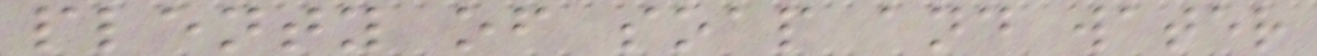plenty of soap and water
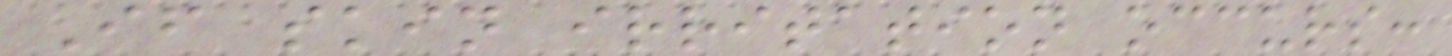If skin irritation occurs:
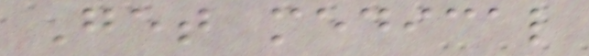Get medical
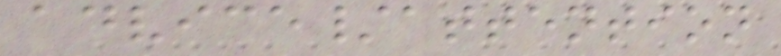advice/attention
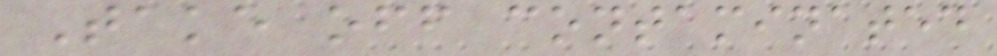Take off contaminated
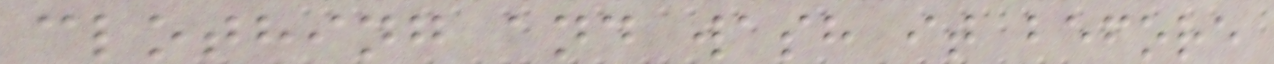clothing and wash it before
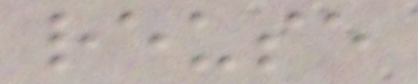reuse
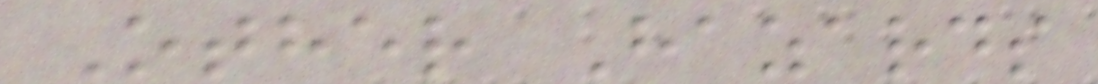Other Hazards
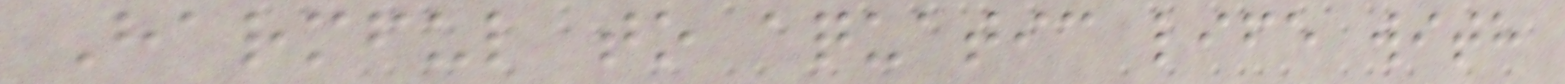Harmful to aquatic life with
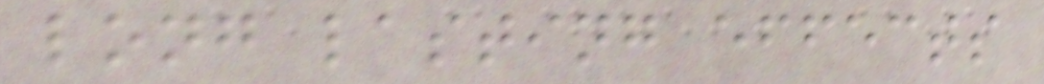long lasting effects
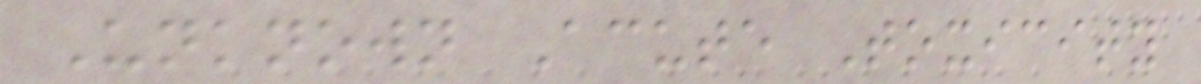Unknown Acute Toxicity
